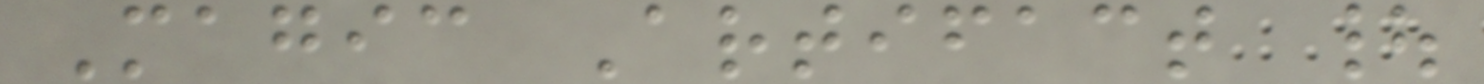Magic Artifact |
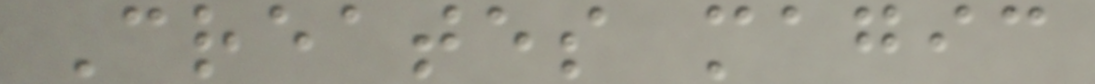Creates magic
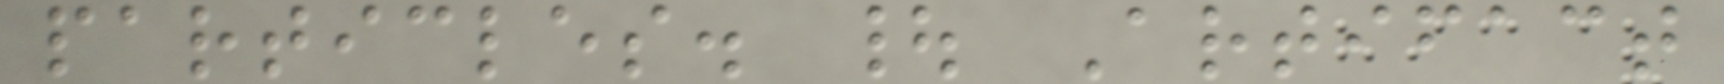particles. | Artifact
